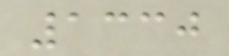1330
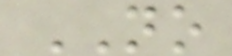NO
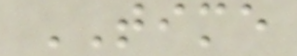TIME
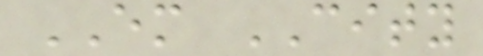EM CITY
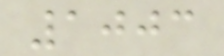1003
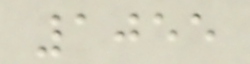1055
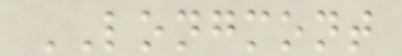LONGMONT
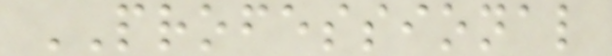PROFESSIONAL
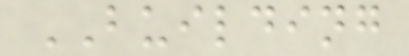BUILDING
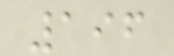196
